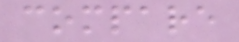compare
